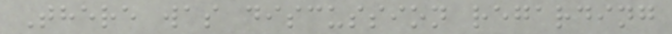There was discussion regarding
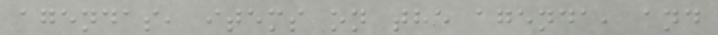agendas, items on the agenda, and
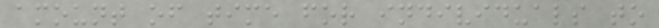amount of time for individuals to
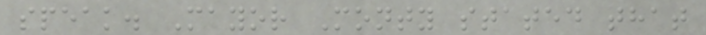speak. Mayor Monty stated that
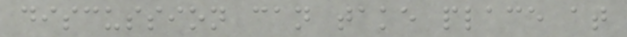discussion can take place at
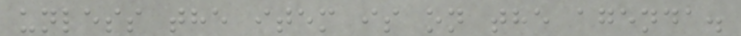unless the item is on the agenda.
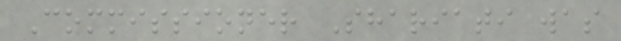Commissioner Shariati was
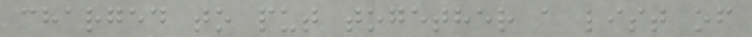charged to put together a list of
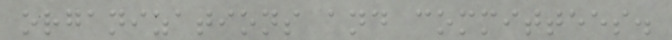organizations and committees.
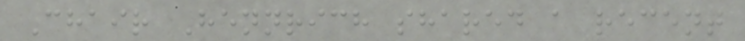Chair Hennrich shared a recent
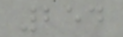254
